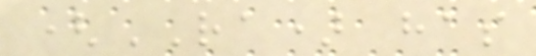(RA) has
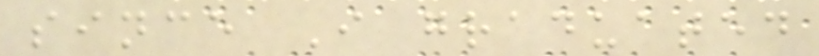since I graduated
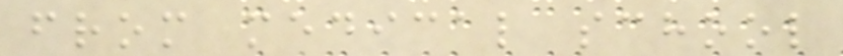from medical school
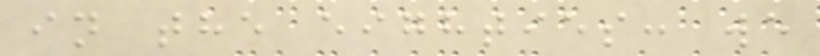in the eighties: we
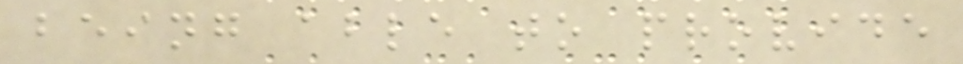being able to provide
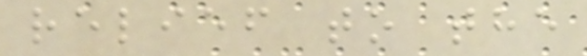relief to the
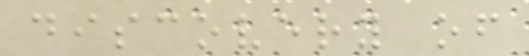discovery of
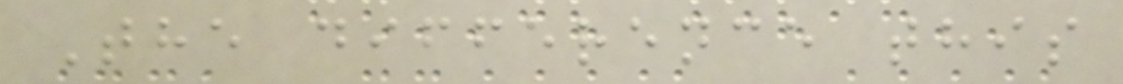The difference this
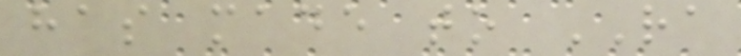has made to RA
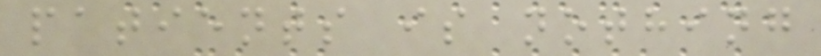patients is nothing
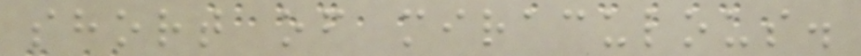short of miraculous.
